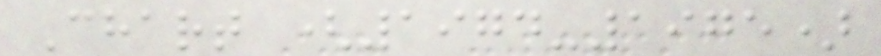Chart (1974-1975)
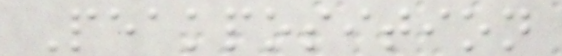Peakposition
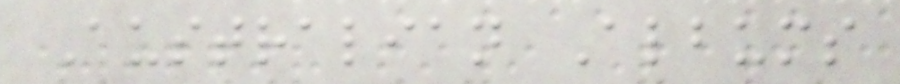Australian Albums
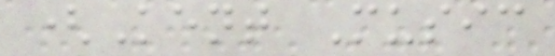(Kent Music
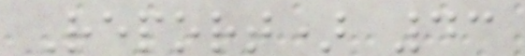Report) 43
